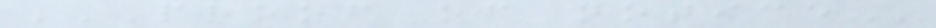PROOF OF NOTICE
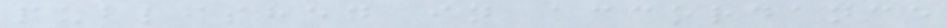published in accordance
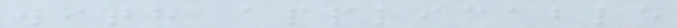with applicable
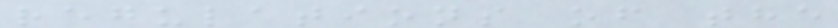regulations of the
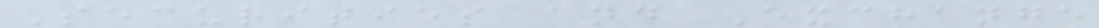Securities and Exchange
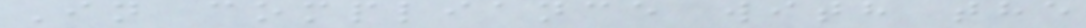In compliance with the
